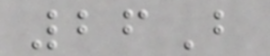26B
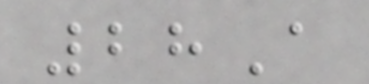28A
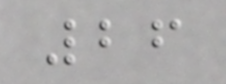26
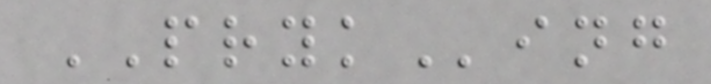PRYKing
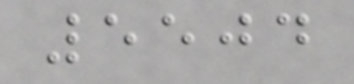5504
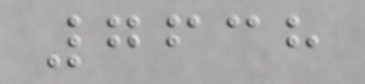7638
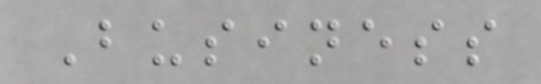Business
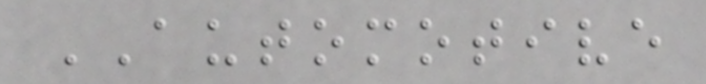AUTOMOTIVE
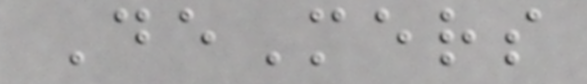DeMers
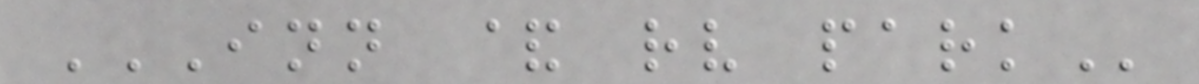INN & RV PARK
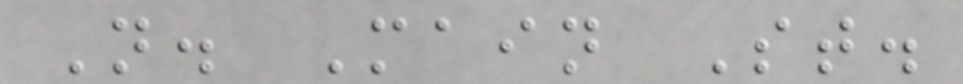N. Main St.
